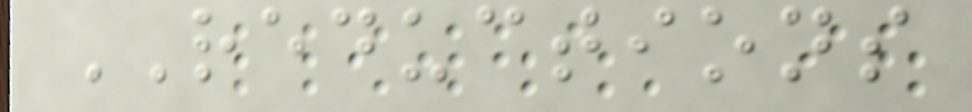REDUCTIONS
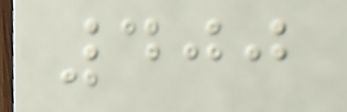400
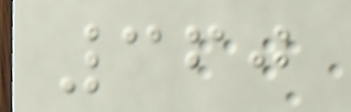360
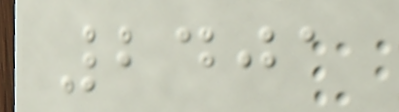2401
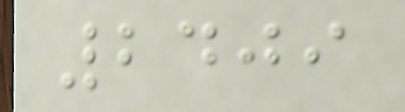2409
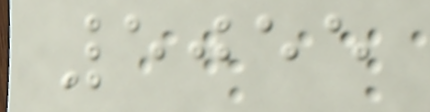5055
